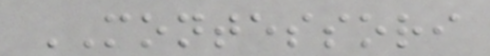MONTESSORI
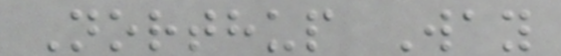Northup Way
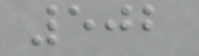502
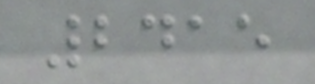2415
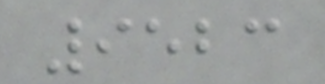9523
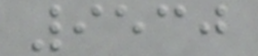9530
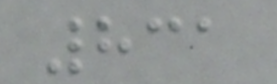831
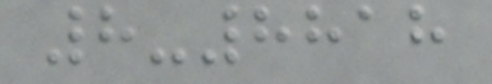8-8818
